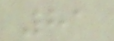81
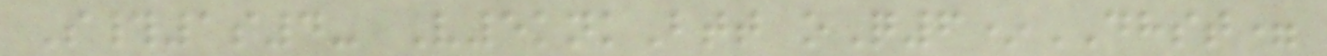S#1s4- V5knkBtt oQ6*DHST=
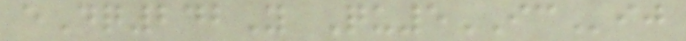eDq242Y Qu5ICij
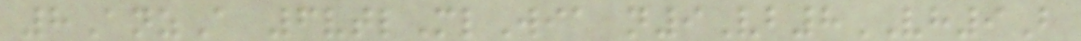8AnzA 6vtlMlWia n9Vb8VH9B
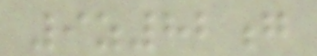9z82g
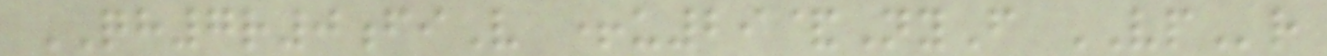QH7r0fiV +u29&NyF VPr
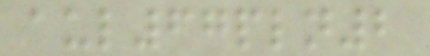aul67pln2
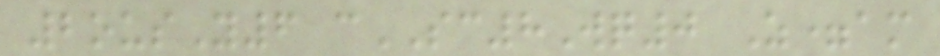2ousY6 cSC8Wq0 Z=am
